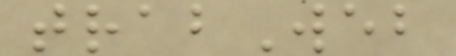trabWeb
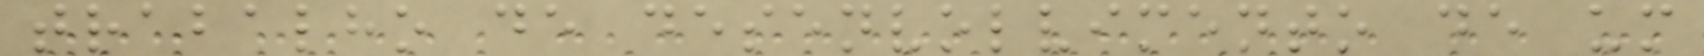trabalho de desenvolvimento de um
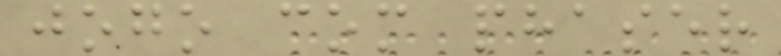jogo com phaser
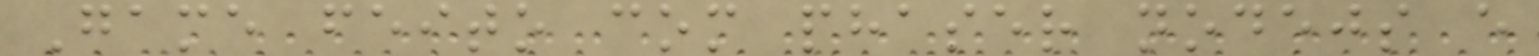Game feito com phaser nodejs e
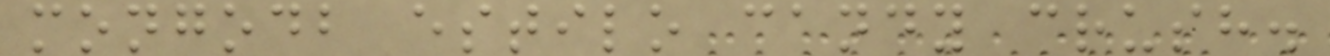mongodb estilo candy crush.
